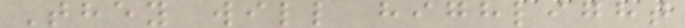They will highlight
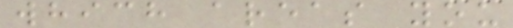which areas you
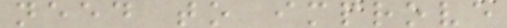need to improve
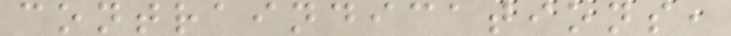contraindications,
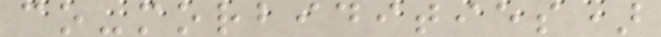co-morbidities)
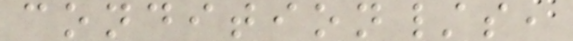condition/s,
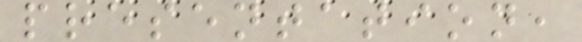presentation,
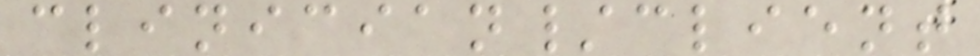clinician/client
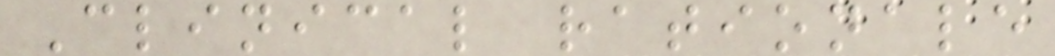Clinical rationale
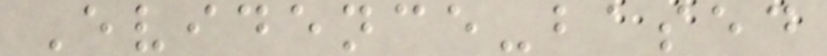Evidence-based
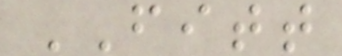FITT
